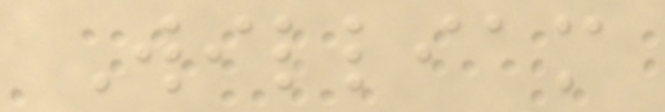William
